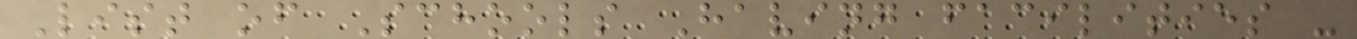List of Schools Having facilities -
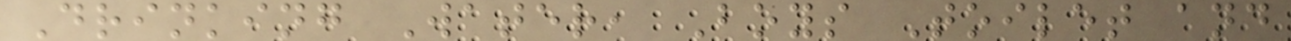Drinking Water, Boys Toilet and
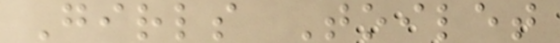Girls Toilet
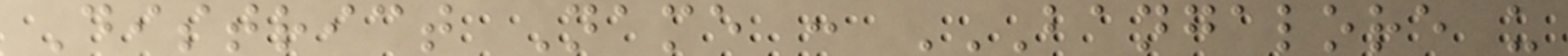District Name : BANGALORE U
